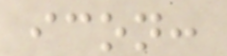icon:
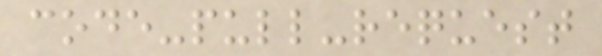code-pull-request
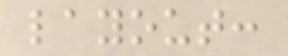layout:
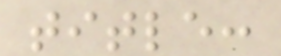title:
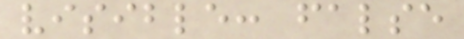visible: false
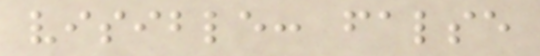visible: false
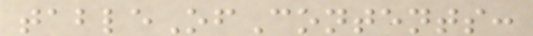tableOfContents:
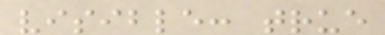visible: true
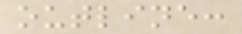outline:
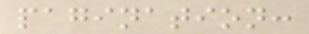pagination:
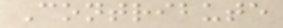Contribute
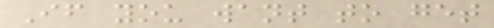If you want to get
